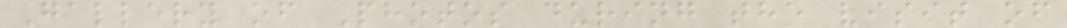Gallery of Photos during the visit of
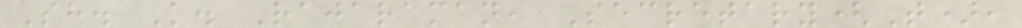Sh. K. Rajaraman, Secretary(T),
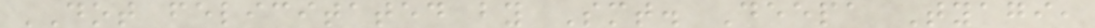DOT felicitated by Smt. Deepa Tyagi,
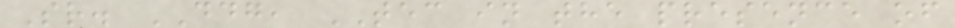Sr. DDG, TEC in the presence of
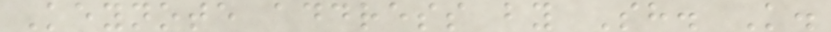Keynote address by Sh. K.
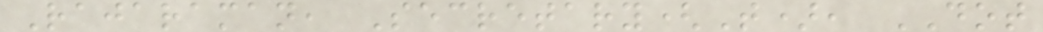Rajaraman, Secretary(T), DOT
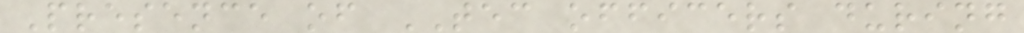Presence of TEC officers during
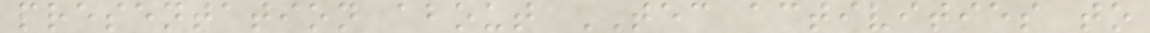presentation about TEC activities to
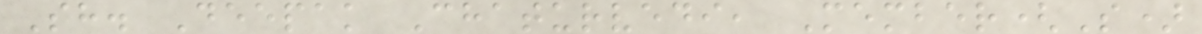Sh. Deepak Chaturvedi, Member(S)
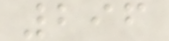296
